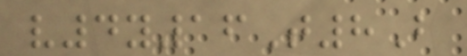v4y16T8B
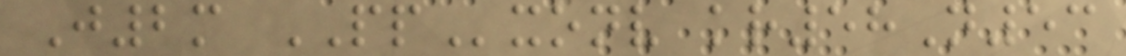J2m PPxonv kr58N53
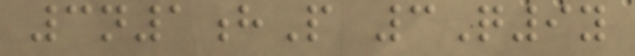3n1hP 3Q9y
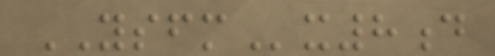YSFMx8d
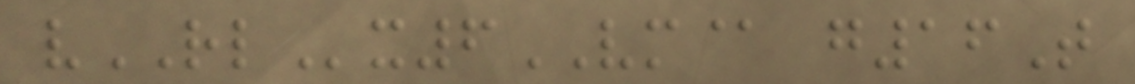vRLx6VM@ g16T
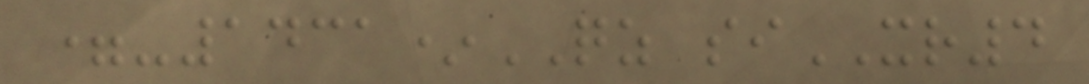=-1431*QZ siXR4
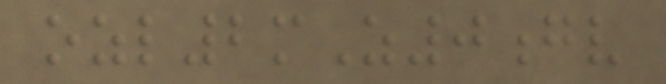ozl2mZ0gv
